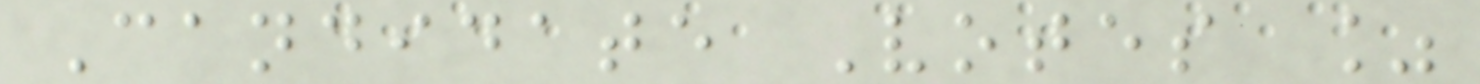Candidate Votes %
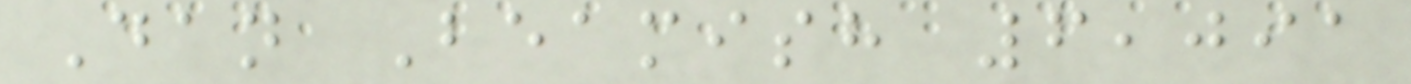Dan Beamish 6,091
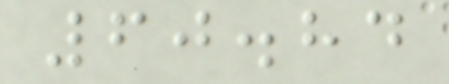60.84
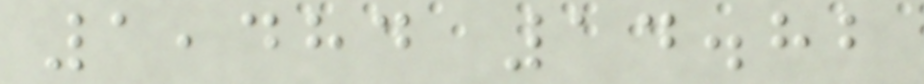1,484 14.82
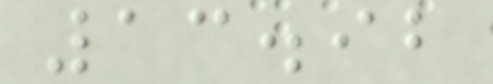13.92
